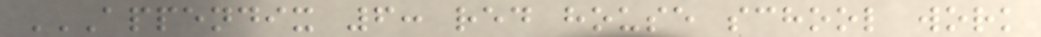APPENDIX 6: RED HOUSE SCHOOL WORK
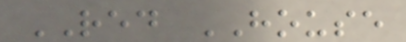RED HOUSE
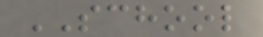SCHOOL
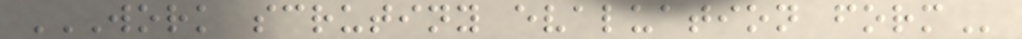WORK SCRUTINY EVALUATION FORM
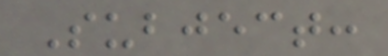Subject:
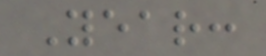Year:
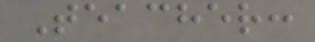Teacher:
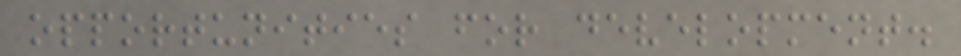opportunities for development.
